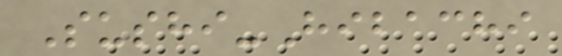Sushi-Hibachi
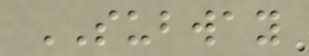SUBWAY
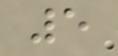5
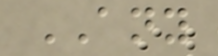ANY
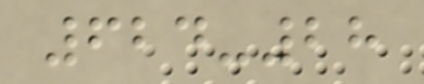624-28
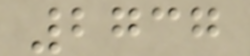2737
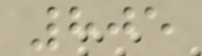805
